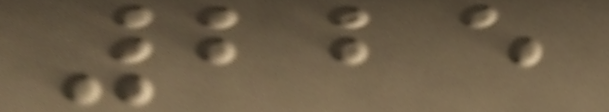225
